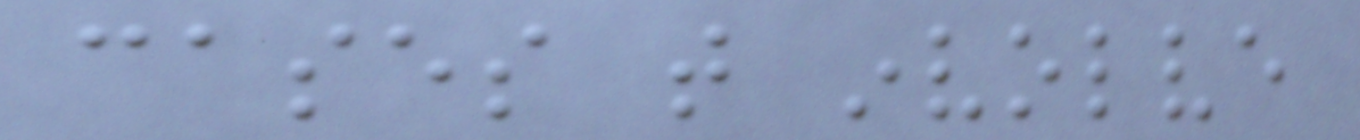cases that involve
